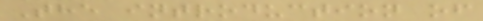The introduction of
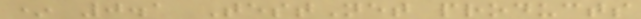* 0.1 TestNet products
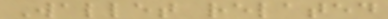Wallet related
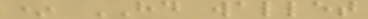* HD wallet
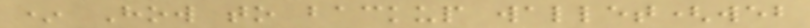* How to backup wallet(web
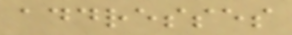addresses
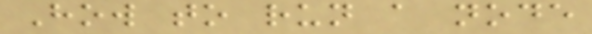How to run a node
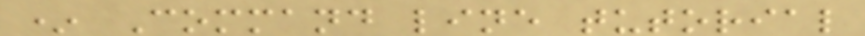* Command line tutorial
